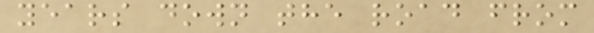years down the road from
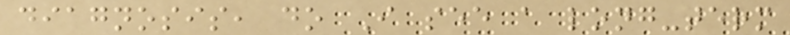diagnosis, do I see a long-term
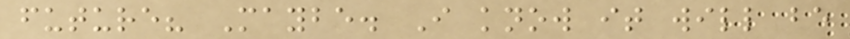future? Maybe. I know it will be
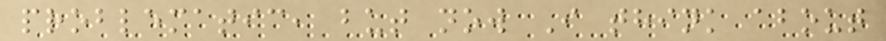problematic, but now I think about
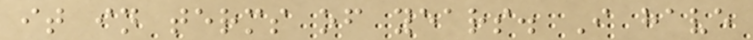it in terms of years. I have
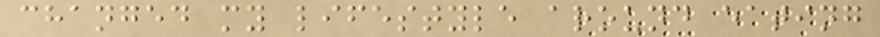changed my lifestyle around eating
